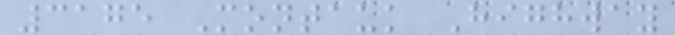3175 Montauk Highway
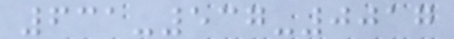631-537-0017
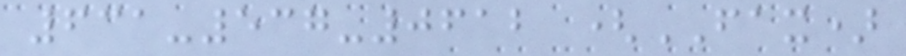631-537-0612 (FAX)
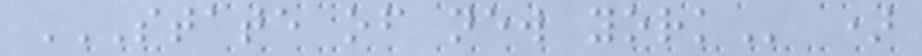STATE OF NEW YORK )
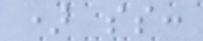) ss:
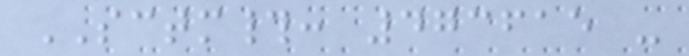SCTM#: 473615 -
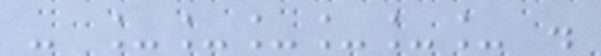- ______ .
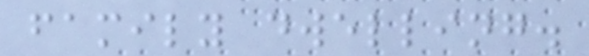family dwelling.
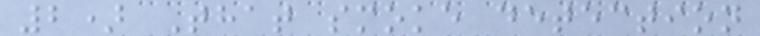2) That smoke detection
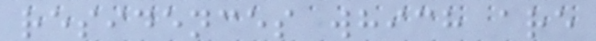residences which are
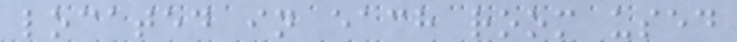located in each room used
